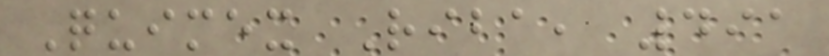Quimex Riba, 491
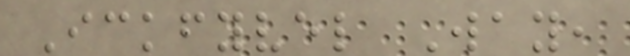Ickfyvel Way,
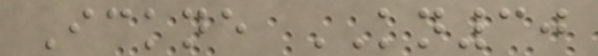Ickne KN30
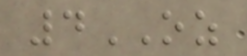4OZ
